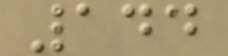144
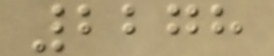2278
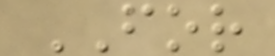FOR
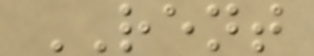RENT
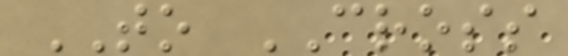TO CROSS
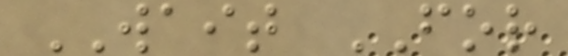WAIT FOR
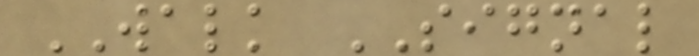WALK SIGNAL
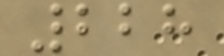228
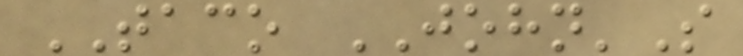TACO JOHN'S
